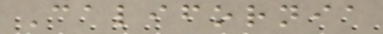California
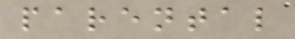parental
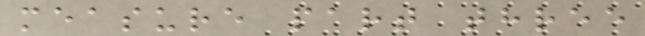measure part three
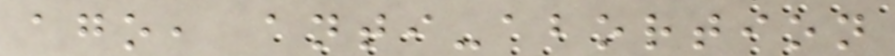ago, anti-abortion
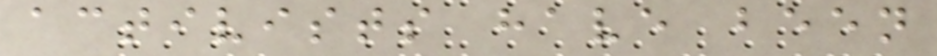activists have been
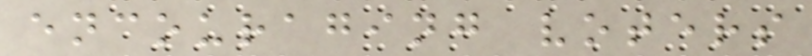encouraging voters
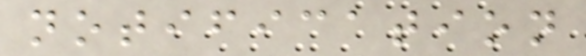notification
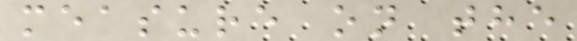measure on the
